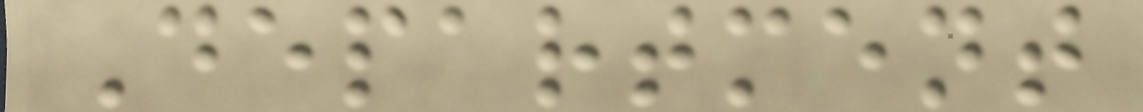Department
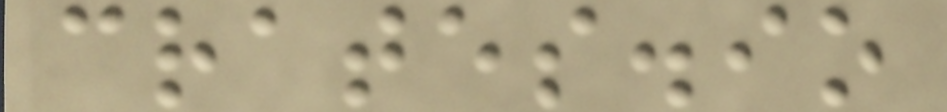crates.io
